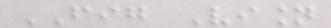FIG Vision
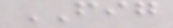FIG
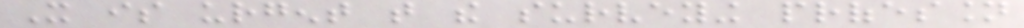It is urgent that the surveying profession
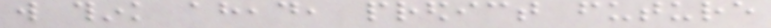will think ahead, predict future
